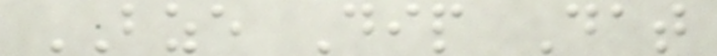BZE Dip Dat
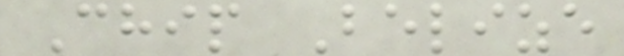Chip Belize
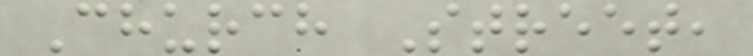Church Street,
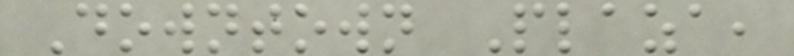Downtown Plaza,
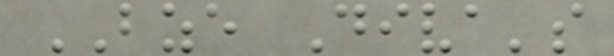BZE Diva's
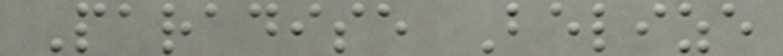Paradise Belize
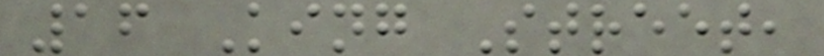16 King Street,
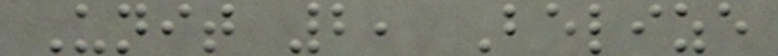Unit 2, Belize
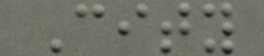City
